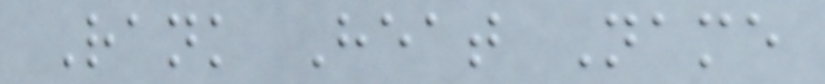Rank Heat Name
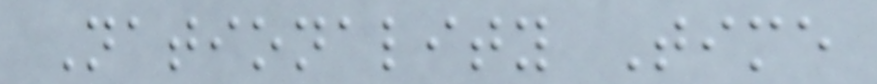Nationality Time
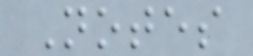Notes
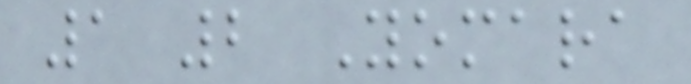1 2 Yomara
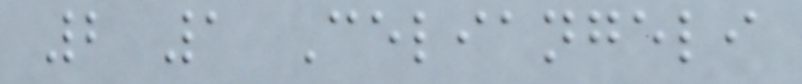2 1 Celiangeli
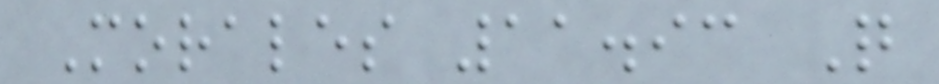Morales 11.93 Q
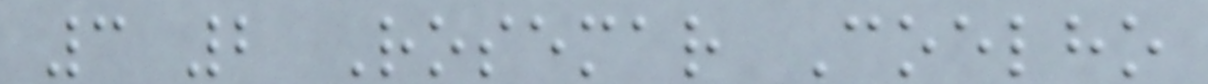3 2 Rosemar Coelho
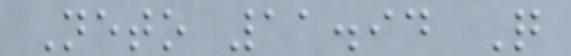Neto 11.94 Q
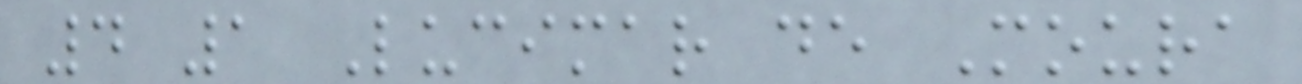4 1 Lucimar de Moura
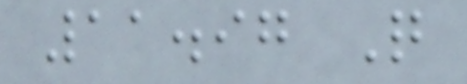11.97 Q
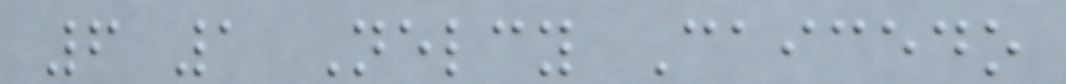6 1 Nelcy Caicedo
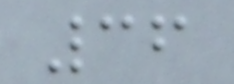36
